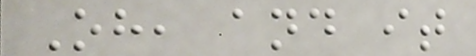Oh, and it
